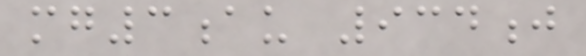mg3au 934j
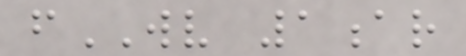fWV 1ar
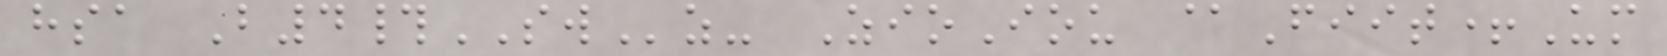hsa B4#SWz- ZioIou @Fiit+Um
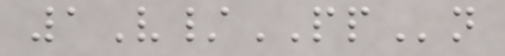1V/PPn
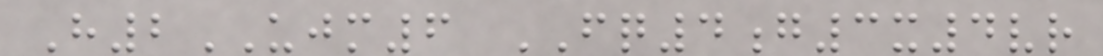H2UJM6 FQ4g3x4vr
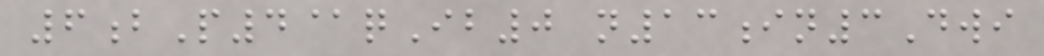6bP4@qIb0 n13in3Dwi
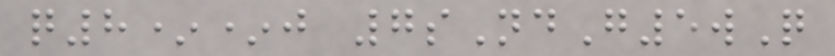q8**j 7sNdG5wQ
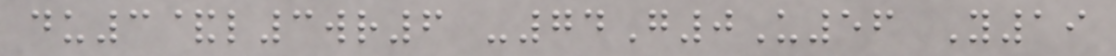du3&l3wr6 -74G0U56 Y19
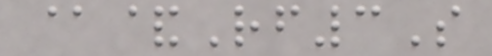@&Rf3S
